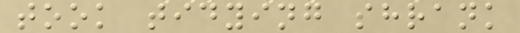took tidying shrank
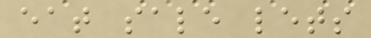eat sale lets
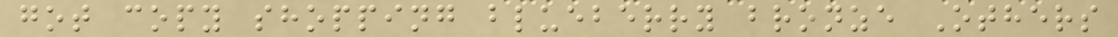got copy shopping blueberry bronze Others
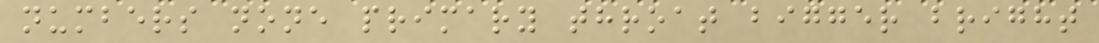numbers none primary throat bigger bright
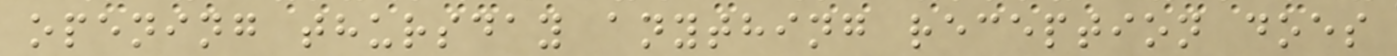opening thursday anything reception does
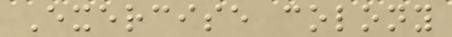Exercise colony
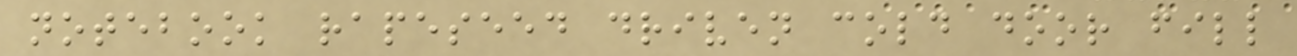notebook rapeseed driven cold door fill
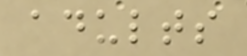adults
